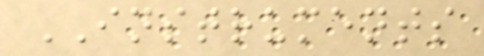INSTRUMENTS
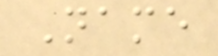Name
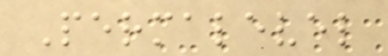Permalevel
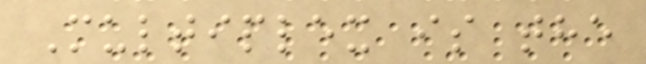Multiplex is the
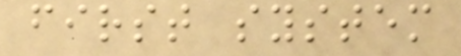first system
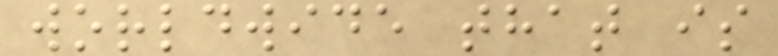worldwide that is
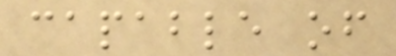capable of
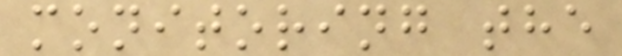monitoring the
